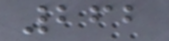262
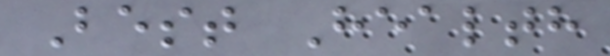Best Health
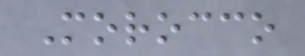Morocco
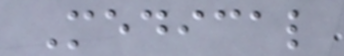Medical
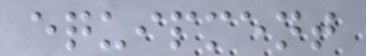equipment
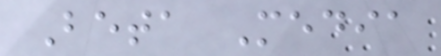Beta Media
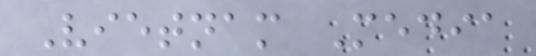Vietnam Media
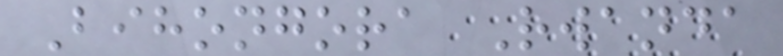Bihongora Rwanda
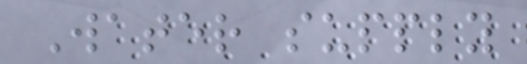Water supply
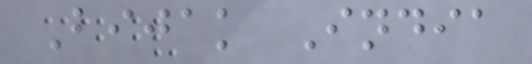Bijak India
